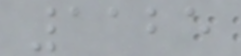1125
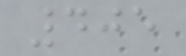405
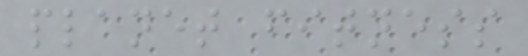planet fitness
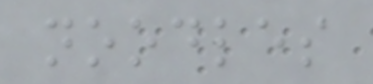noodles
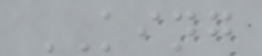KING
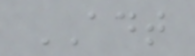ADT
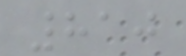810
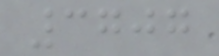3707
